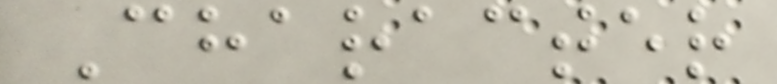Character
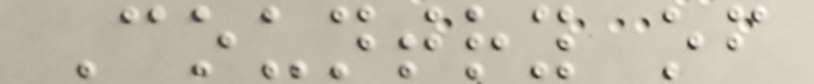Country of
